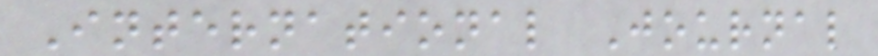International Journal
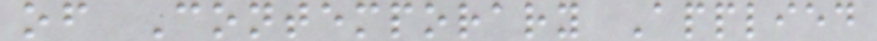of Contemporary Applied
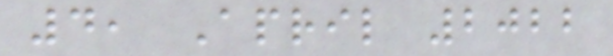4, April 2022
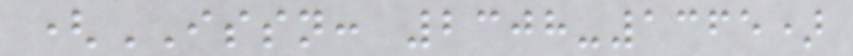(ISSN: 2308-1365)
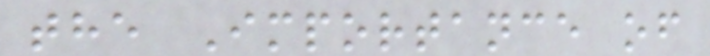the Importance of
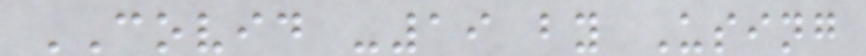COVID -19 by Using
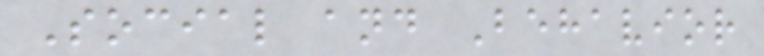Social and Behavior
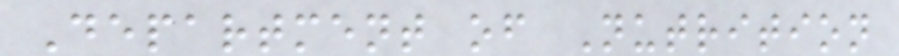Department of Nutrition
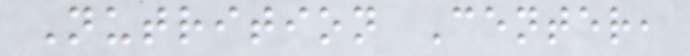Nutrition Center,
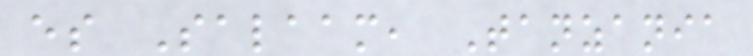es Salaam, Tanzania
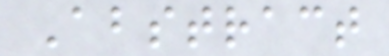Abstract
